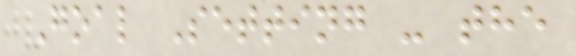Goal Setting - the
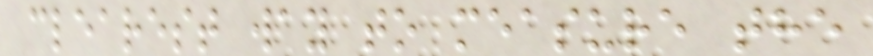clearest way to measure the
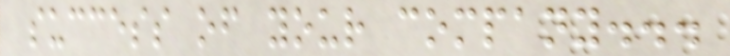success of your company...
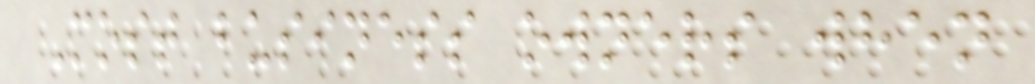Most business owners when
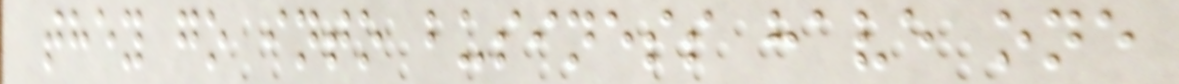they go into business have one
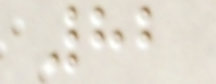82
